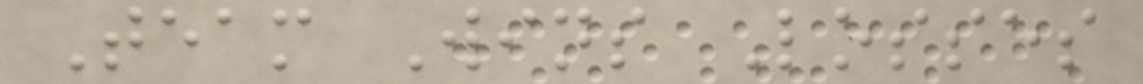Team Wins Losses
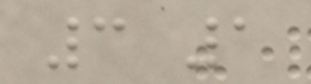3 1
